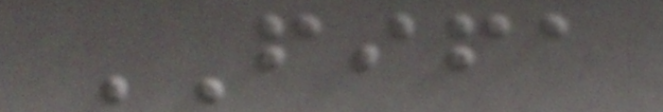FIFA
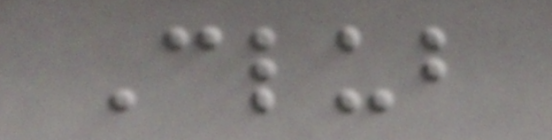Club
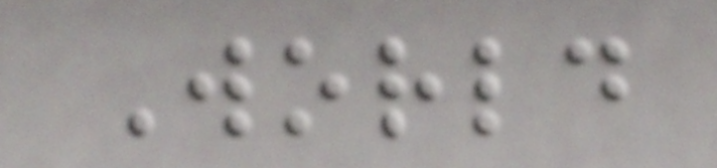World
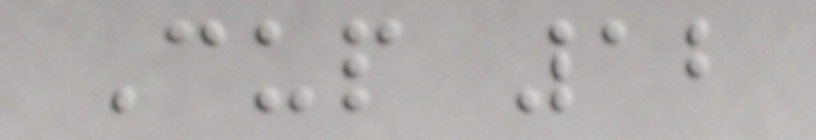Cup 12
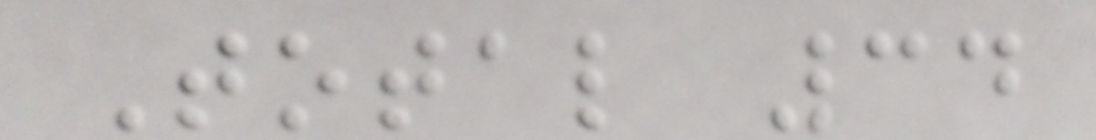Total 34
